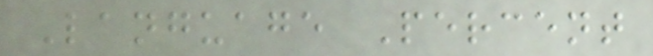Language Percent
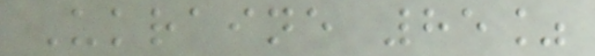Ukraine 85%
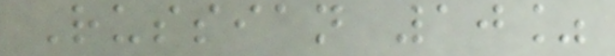Russian 10%
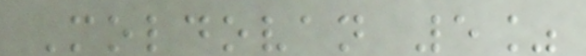Moldovan 5%
